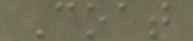Coat
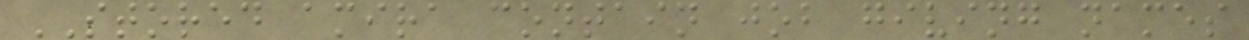STORED amira contain job giving names
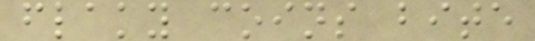flaky coins bite
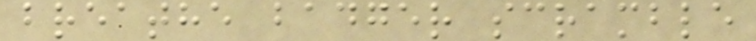breathe badger scramble
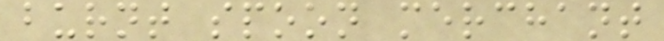burnt spoon merchant
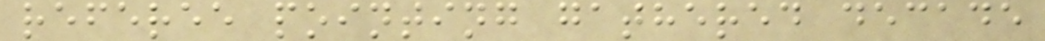referee pointing gathered decade
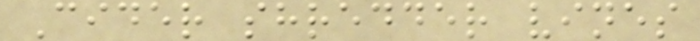Cider shredder vines
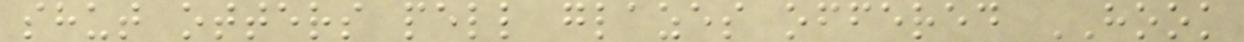shut otters pell glazes offered HOOK
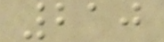210
